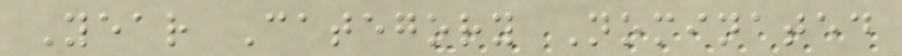Year Category Nominated
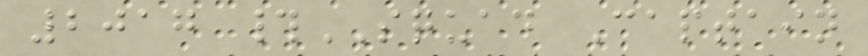2017 #SQUAD Captain
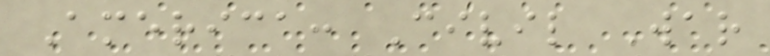America: Civil War
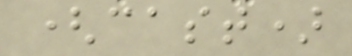(cast)
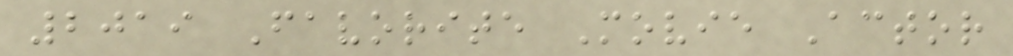2019 Favorite Movie Actor
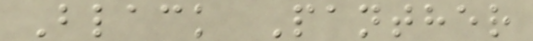Black Panther
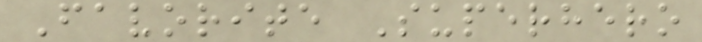Favorite Superhero
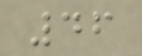46
